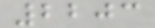2203
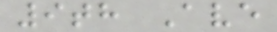9th Ave
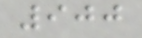900
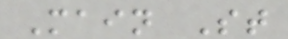Main St
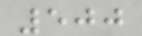500
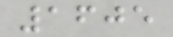1605
